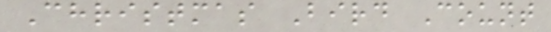Christmas Bird Count
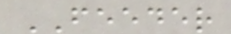FEEDER
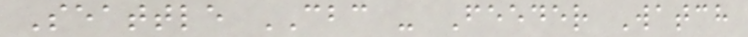Seattle CBC - Feeder Watch
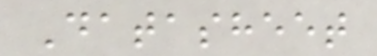Datasheet
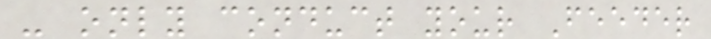- only conduct your Feeder
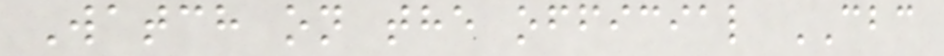Watch on the official CBC
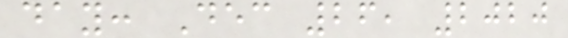day: Dec 26, 2020
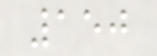150
